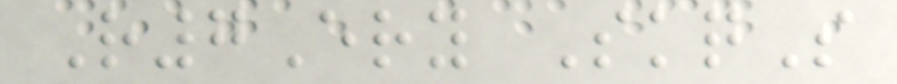R7Ery SkqS
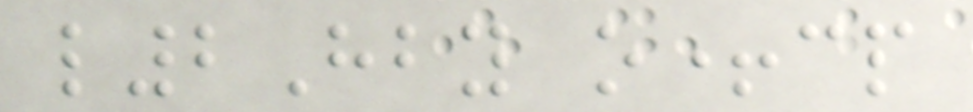l2Hby o+cp
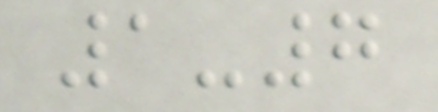1-7
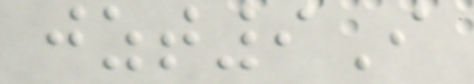jzt9I
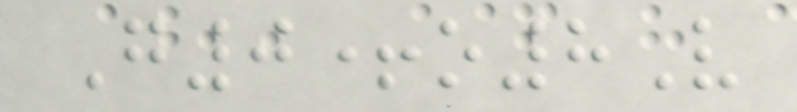G0+o8V
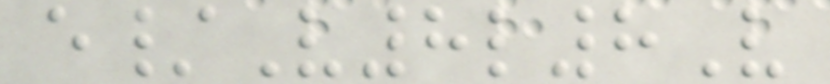e/V8l8V
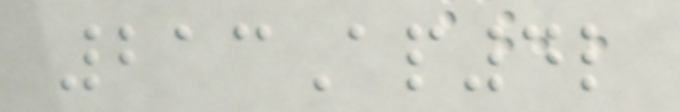213Ap4l
